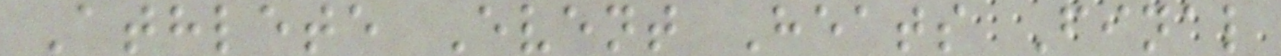Athlete Event Heats Final
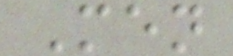Men
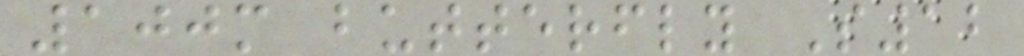100m butterfly S12
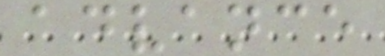advance
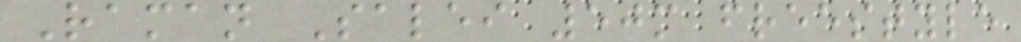Raman Salei 50m freestyle
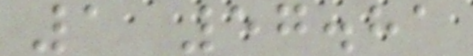1 57.81
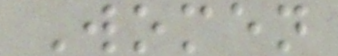Women
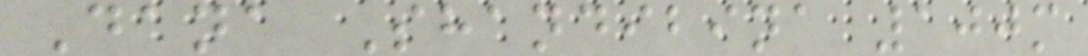Dana Shandibina 100m
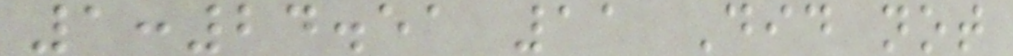1:24.51 11 Did not
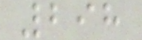298
